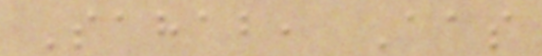Sahab, Aas
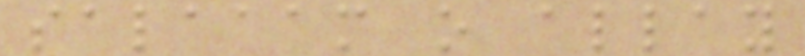salaaam o allay
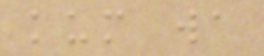kum wa
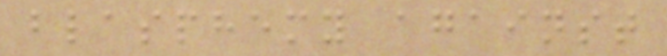blasphemy against
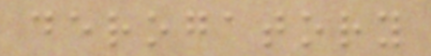derogatory
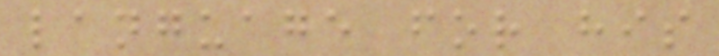language for his
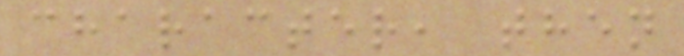character, then
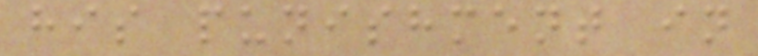his punishment in
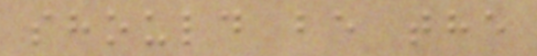should be the
